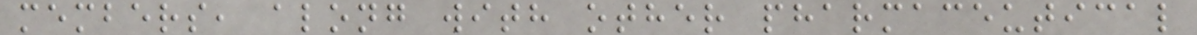members, along with other pharmaceutical
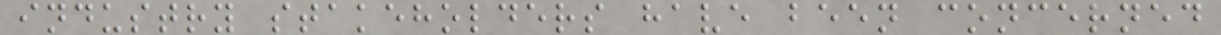industry stakeholders have been concerned
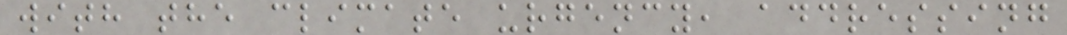with the climate urgency, addressing
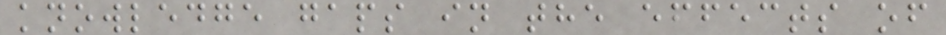knowledge gaps in the effects of
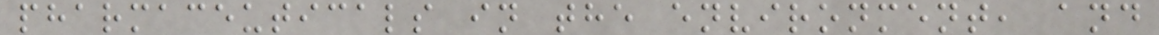pharmaceuticals in the environment, and
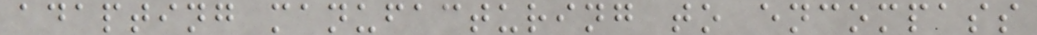adapting manufacturing to encompass
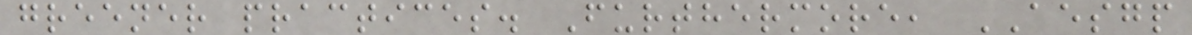greener practices. Furthermore, AESGP
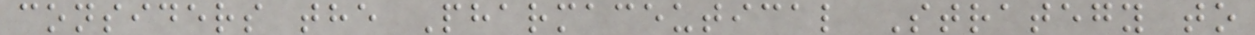considers the Pharmaceutical Strategy to
